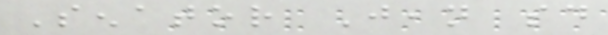Senator Jean said
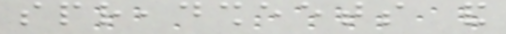spreadsheets and
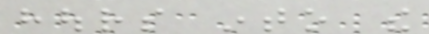hours into the
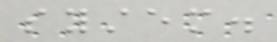system.
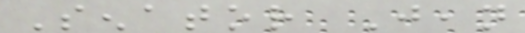Senator Jean
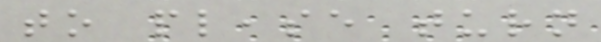to please turn
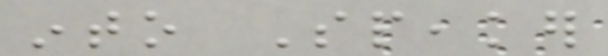into Speaker
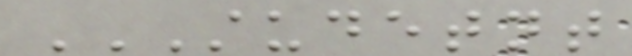STUDETNT
